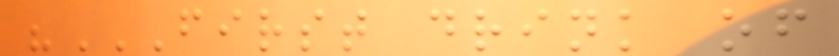"FIRST DRINK OF
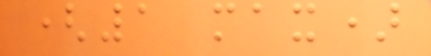(1 max)
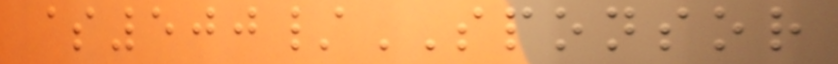$500/SPONSOR
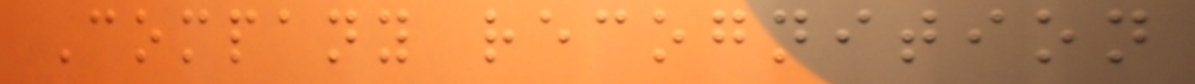Company recognition
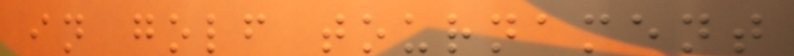in golf tournament
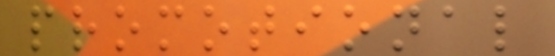promotional
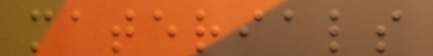materials
